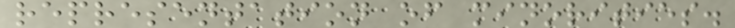representation of minorities.
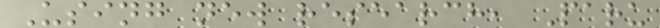Using new research, Paru
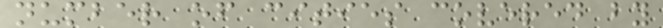number of cities covered by
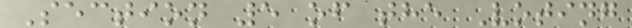Section 5 of the Voting
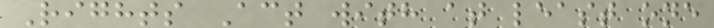Rights Act with at least one
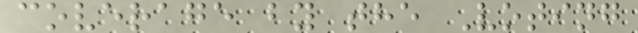coverage by the Voting
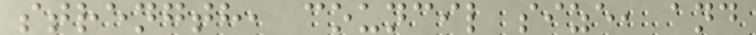strength, council size, and
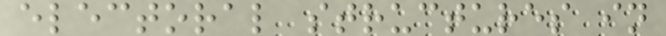electoral structures in
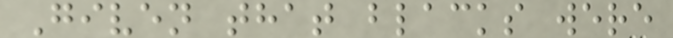Given that blacks were
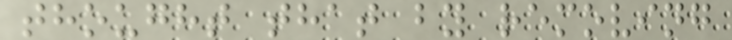thought that by removing
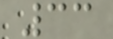33
